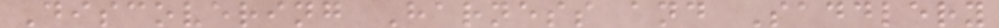Discovering Harness and Saddlery
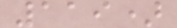119)
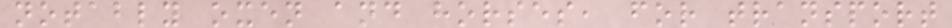notably oxen and horses, for transport
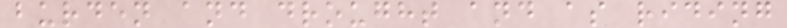burden and drought and as riding
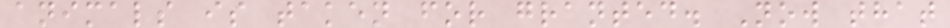animals is taken for granted. Now that
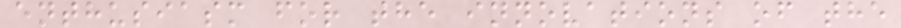enthusiasm for the innovations of the
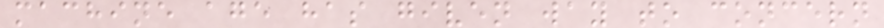machine age has given way to concern
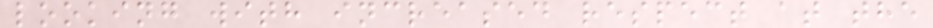looking with increased respect at the
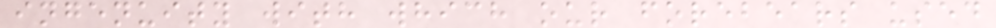ingenuity with which our forebears used
